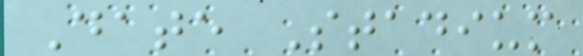Date Stadium
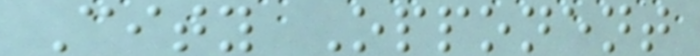City Opponent
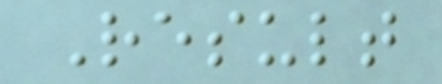Result
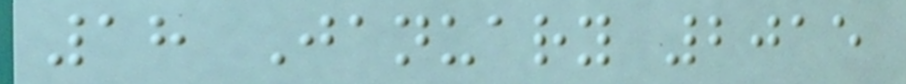18 January 2015
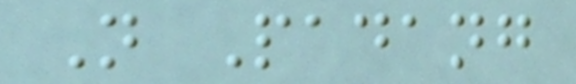N Padang
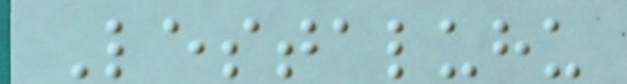Lestaluhu
